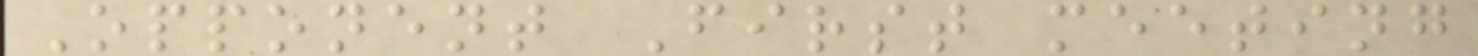Opponent First meeting
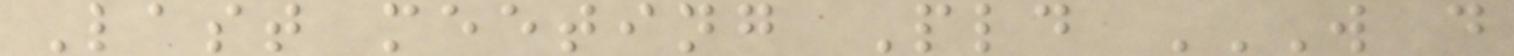Last meeting Pld W D
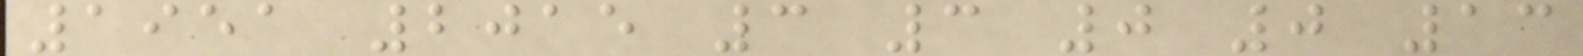1951 2015 3 3 0 0 13
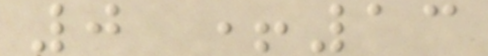0 +13
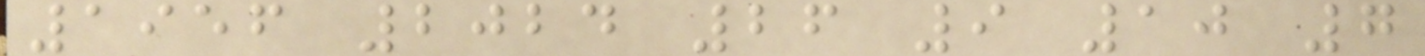1956 2024 26 9 10 7
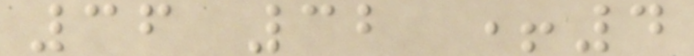36 32 +4
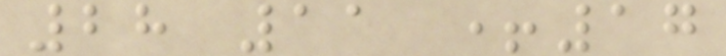28 11 +17
